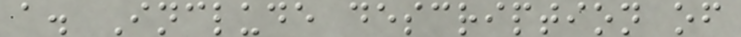a. Include description of
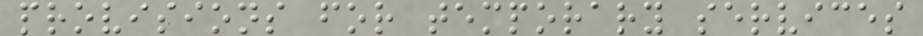provisions for temporary services
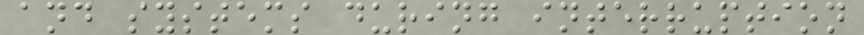and systems during interruption
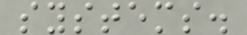systems.
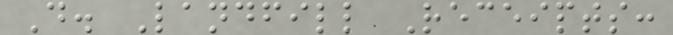D. Landfill Receipts:
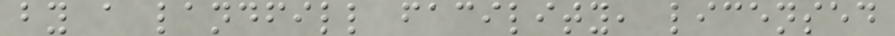by a landfill facility, licensed
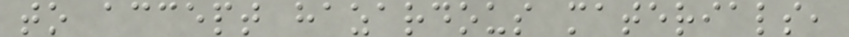to accept hazardous materials,
